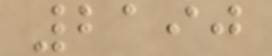2190
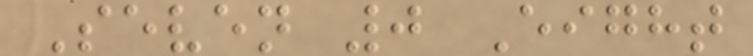Seven 0 Eight
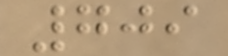709
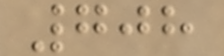708
